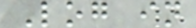Log in
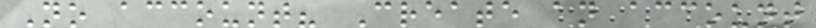No account? Create an account
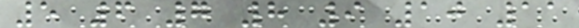5 6 7 8 9 10 11
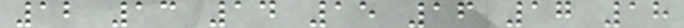12 13 14 15 16 17 18
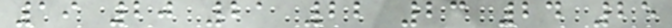19 20 21 22 23 24 25
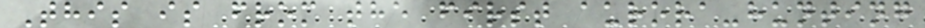This is from the first aurora-hunting
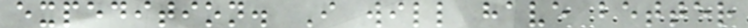expedition. I will have better
